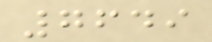7649
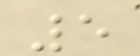5
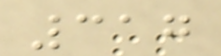317
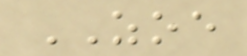ZOE
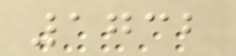1732
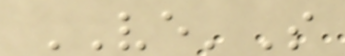VE'S
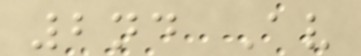2nd Av
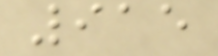915
